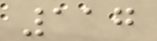117
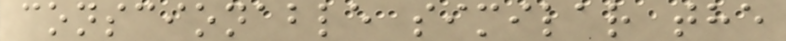conscionable similar the
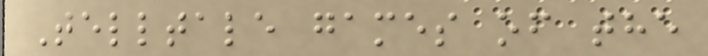Telltale games of the
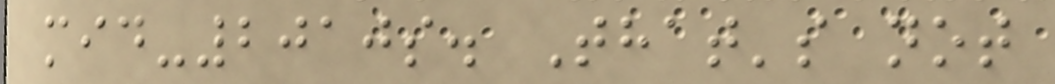mid-2010s. That's not
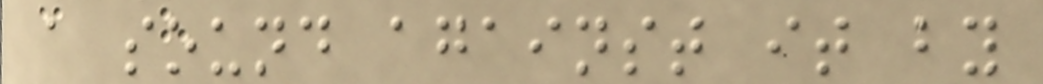a sound against it by
